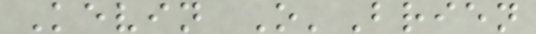Kevin O'Brien
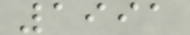1991
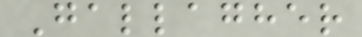Gallagher
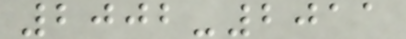2002-2011
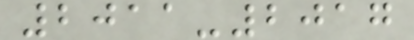2011-2017
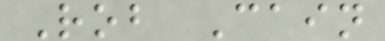Rob Cain
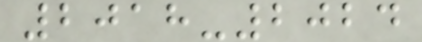2018-2024
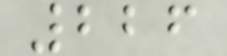226
